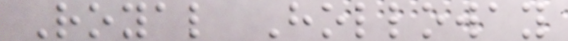Royal Holloway
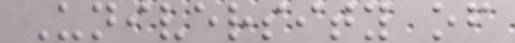University of
